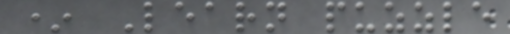* Learn puzzle
